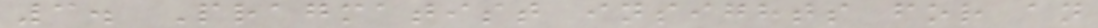3. Pragmatist insights for an
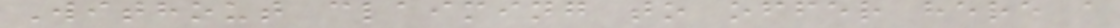Without claiming to offer here a
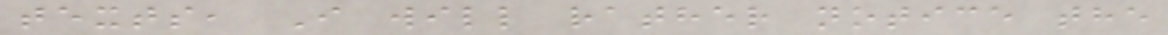texts, I will rather notice the
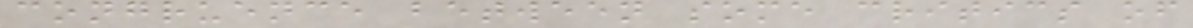congruence between some critics of
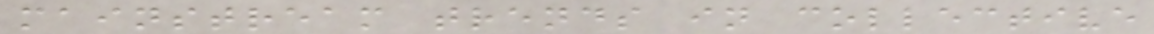mainstream trends in collective
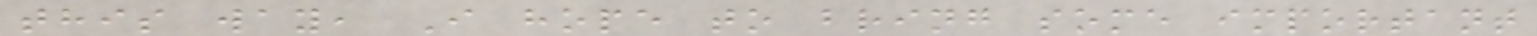this way, I hope to bring some important
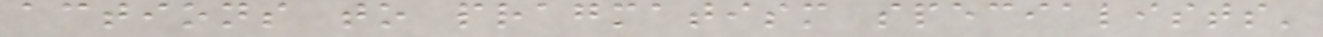actions to pragmatism specialists'
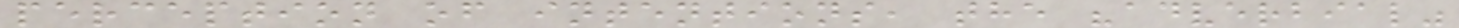perception of intentions, the "adverbial"
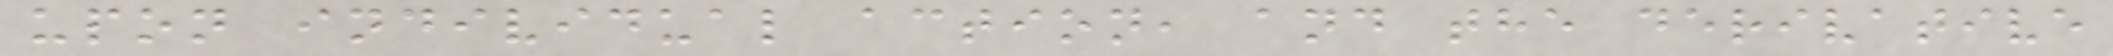upon individual action, and the derivative
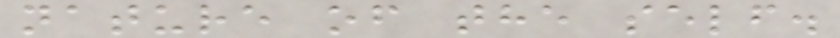nature of the self.
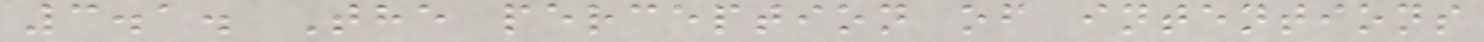3.1. The perception of intentions
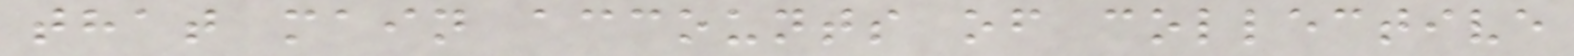that main accounts of collective
